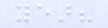year?
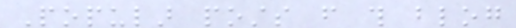Popular posts from this blog
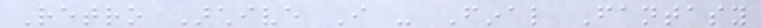Retro Archive I - Final Fantasy
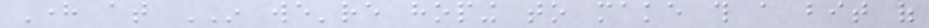Here at IN we're hoping to make this a bit of
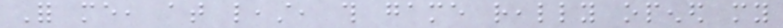For me, at least, this game really opened my
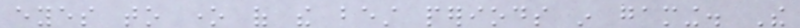eyes to one of the best periods in gaming. The
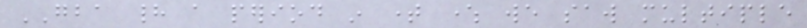GBA had a period in time where we saw multiple
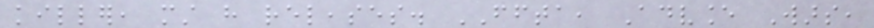killer, must have releases. FFTA, Advance Wars,
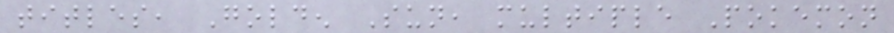titles, Golden Sun, multiple Pokemon
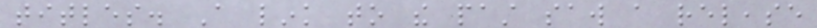titles. A link to the past saw a release
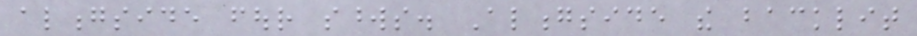alongside four swords. Alongside the backlit
